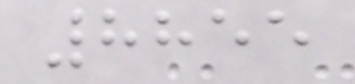8855
